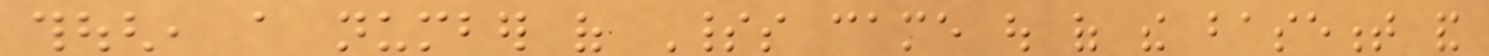though, a number of Spirits came out of the basement and
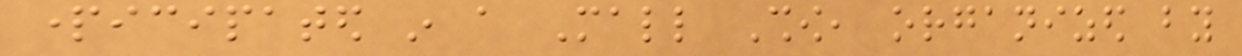participated in a Mall Show, organized by
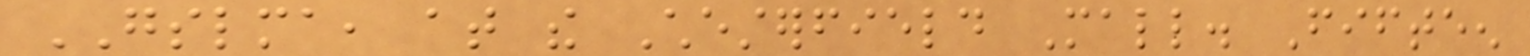GSLMA, at the Chesterfield Mall. Fifteen
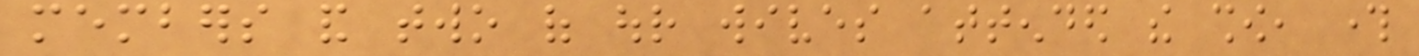members and two of our wives attended the show, through
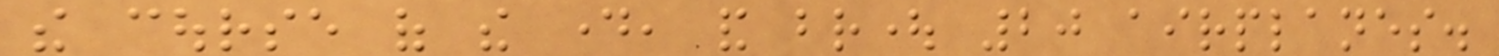the course of the day, and brought 20 airplanes.
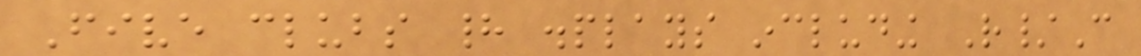Five clubs had displays including R/C
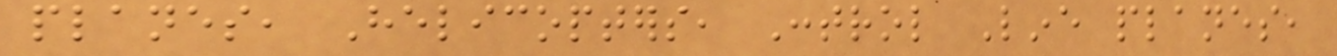planes, Helicopters, Control Line planes,
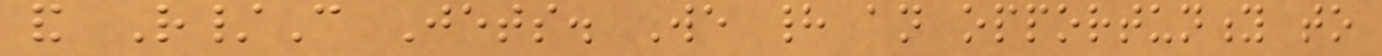and R/C Jets. We had an opportunity to
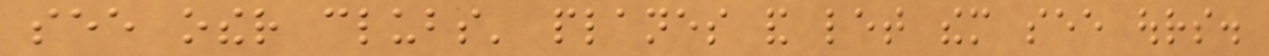see other clubs' planes and let them see ours.
